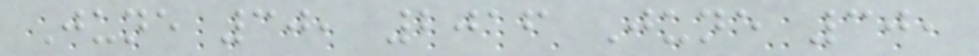June 30, 2016 June 30,
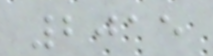2015
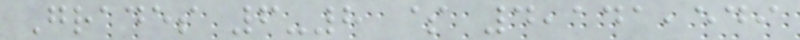Grades 6-8 $ 4,141,549
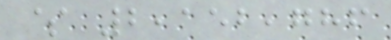$ 2,152,786
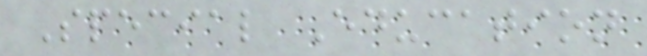Special Education
